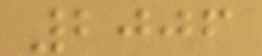2006
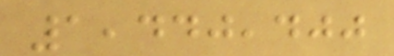1,440,400
